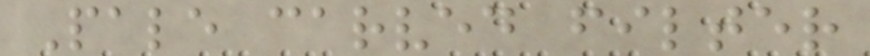Pale carved filter
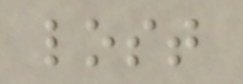lost
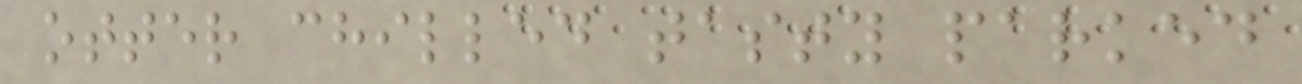otter chilled tasty parked
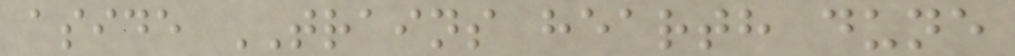aside TRAINS hearth dune
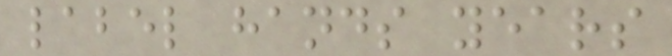label hands years
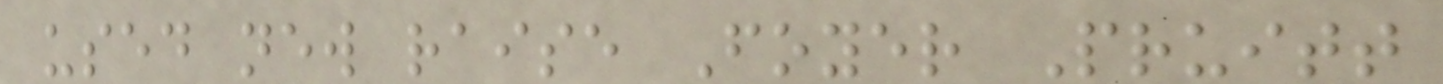used new raise Foyer Pruitt
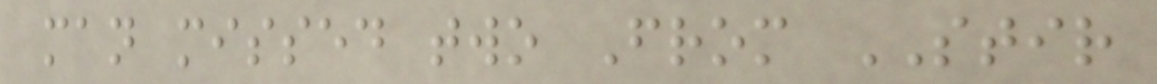man missed two From STIR
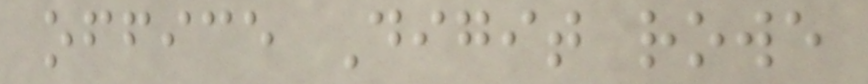office Digit rowe
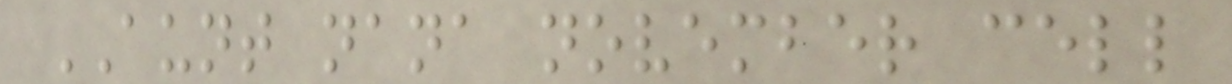AUNT nana november cell
